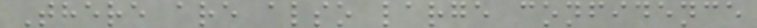There are also large confidence
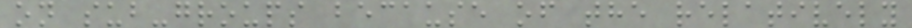on sub-groups because of the relatively
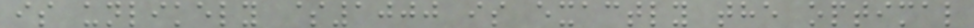is unlikely $1000 is exactly the optimal
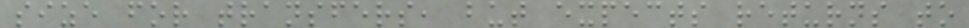size for transfers, but expects returns to
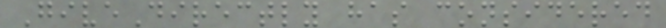GiveDirectly has considered
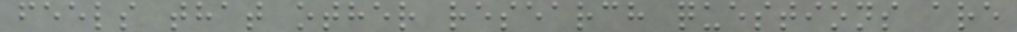feels that other research questions are
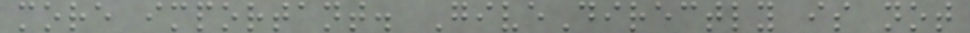more important. GiveDirectly is not
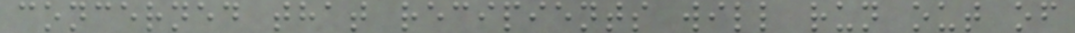concerned that recipients will run out of
